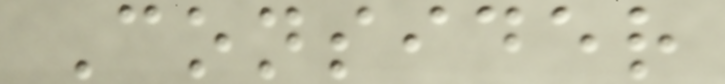Consider
